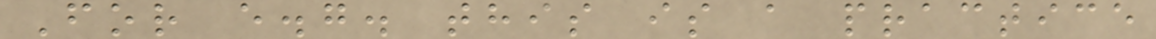For e.g. this is a practice
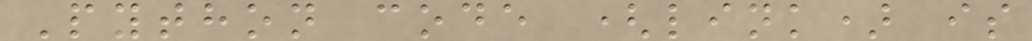Python code (link) is
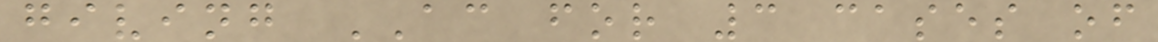giving AC for 3 cases of
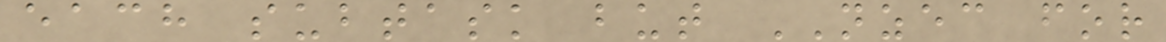each subtask but NZEC for
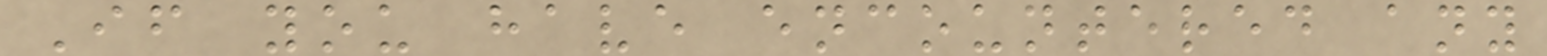If you have encountered any
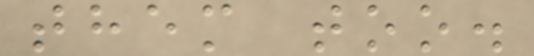them too.
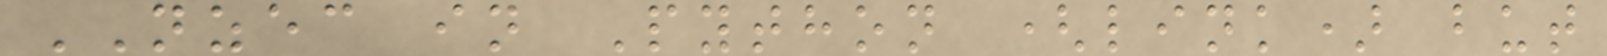NZEC in Python (link) but
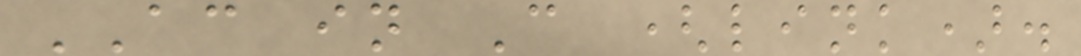AC in C (link).
